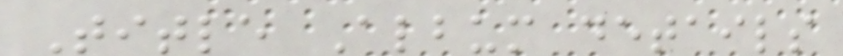Title Album details
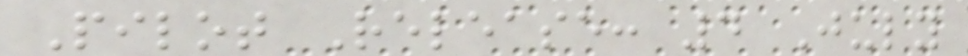Pilot Release: 4 July
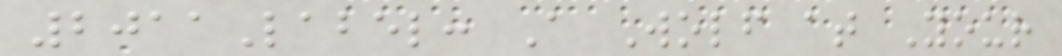2011Label: A Wolf at Your
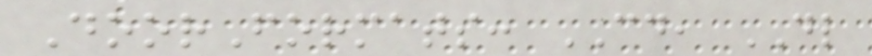DoorFormats: CD, DL
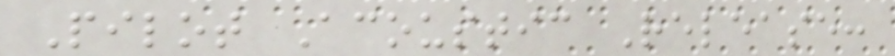Pilot Acoustic Release:
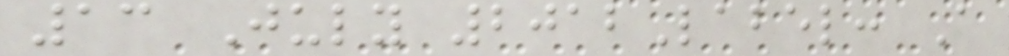13 July 2012Label: A
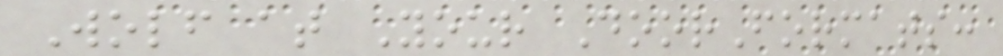Wolf at Your DoorFormats:
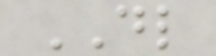DL
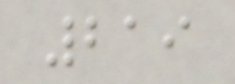219
